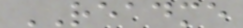README
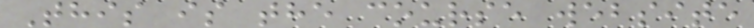This is the course website
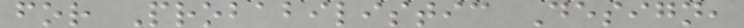for Probabilistic Design,
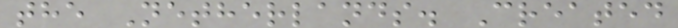the Netherlands. Created
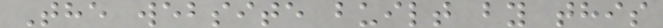The website built by this
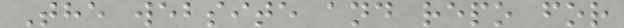The website and repo for
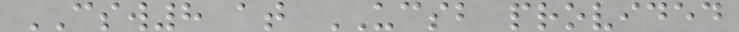CSW8 at UCSB provided
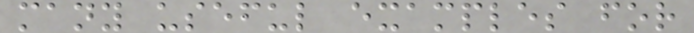many useful examples for
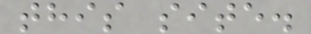this site.
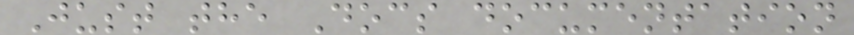Just the Docs documentation
